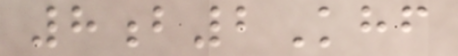8b2Khf
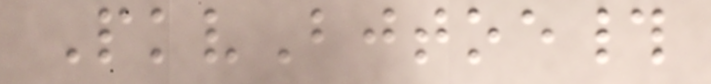PkvBjtoe#
